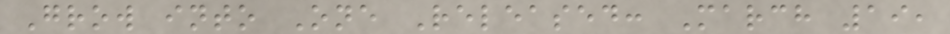Grow into One Released: March 19,
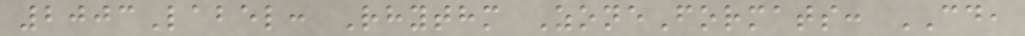2003Label: Rhythm ZoneFormats: CD,
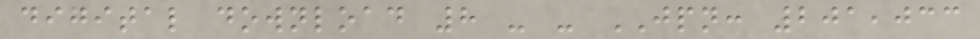digital download 8 - - JPN: 201,033
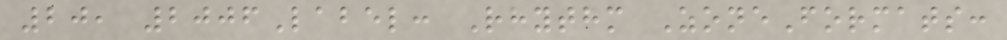20, 2006Label: Rhythm ZoneFormats:
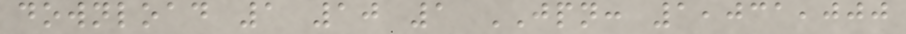download 1 10 1 JPN: 1,031,000
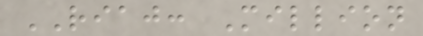RIAJ: Million
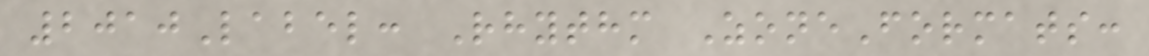2010Label: Rhythm ZoneFormats:
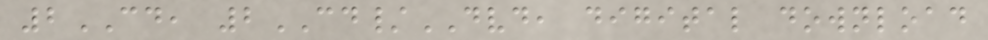2CD, 2CD/DVD, digital download
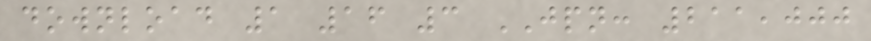download 1 16 3 JPN: 211,000
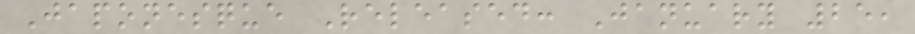Japonesque Released: January 25,
